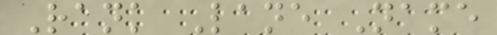Rank Lane Name
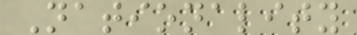Nationality
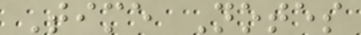Time Notes
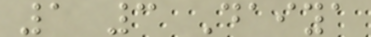1 3 Daiya
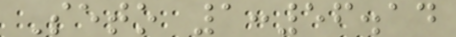Seto 1:56.14
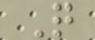Q
